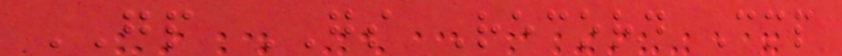GP GS Record Cmp
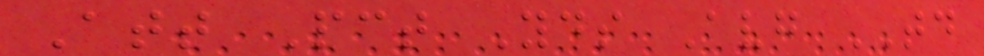Att Pct Yds Avg TD
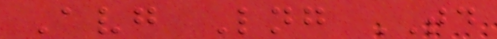Avg Lng TD
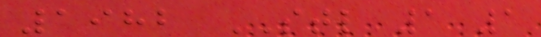1982 STL 1 1
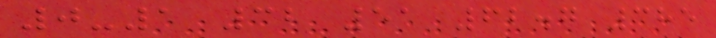0-1 32 51 62.7 385
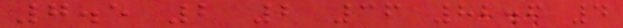7.5 2 2 36 82.6 4
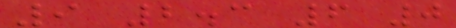9 2.3 6 0
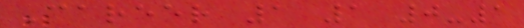Career 1 1 0-1
